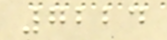7224
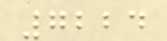7224
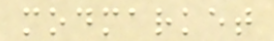modmarket
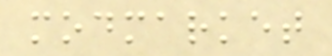modmarket
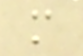m
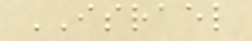ISRAEL
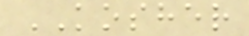KOSHER
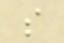s
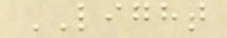LIGHT
